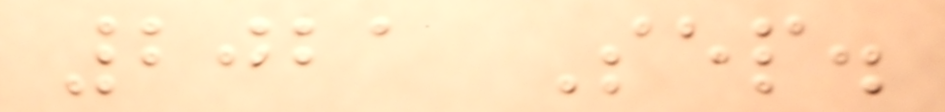2021 Sep.
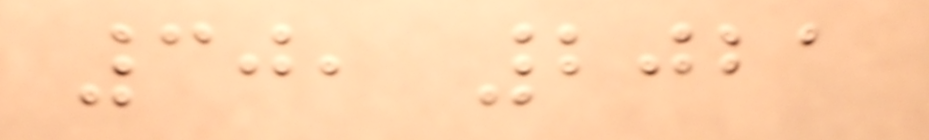30, 2021
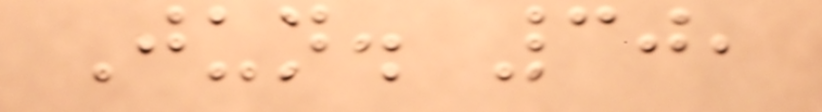Jun. 30,
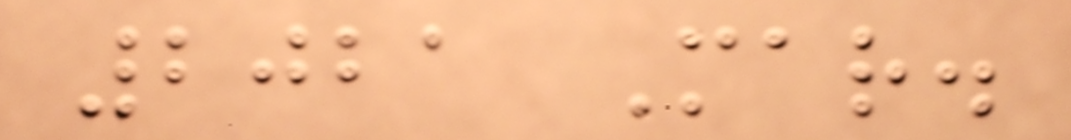2021 Mar.
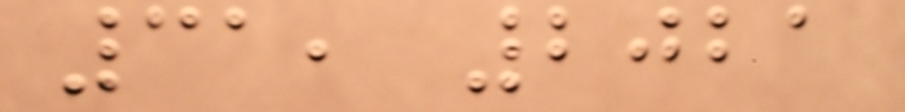31, 2021
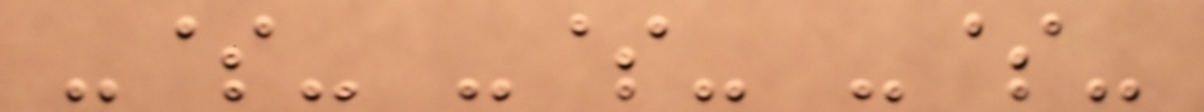-$- -$- -$-
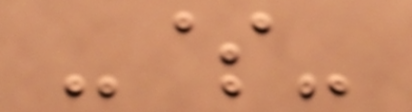-$-
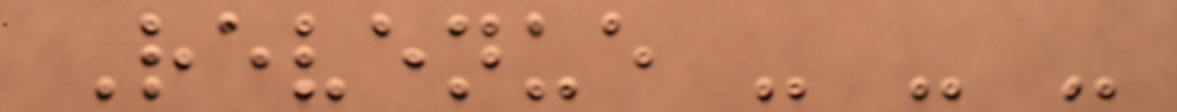Revenue - - -
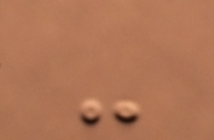-
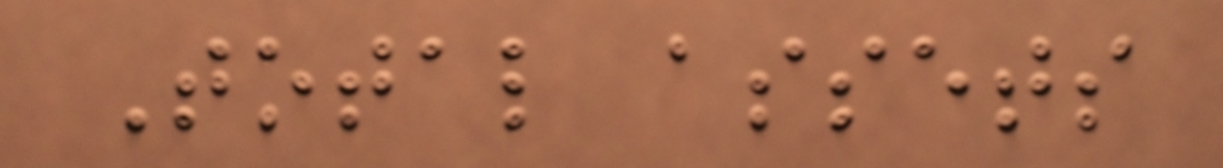Total assets
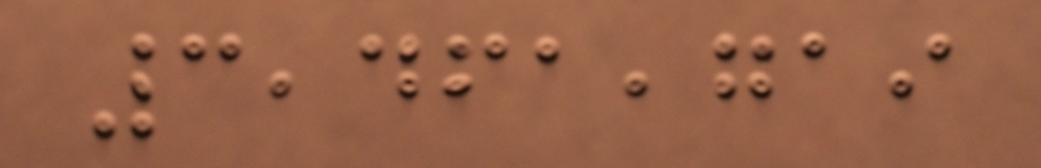3,461,719
